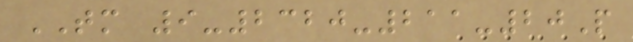TM 9-2320-211-20P
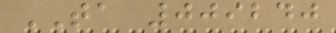TA 009240
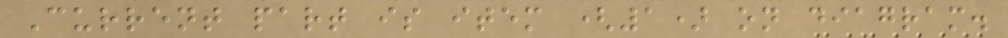Current part is item (1) on diagram.
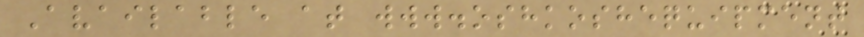Available at www.oshkoshequipment
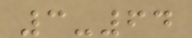3-64
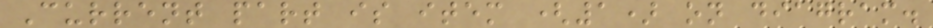Current part is item (1) on diagram.
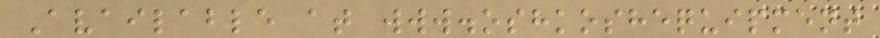Available at www.oshkoshequipment
